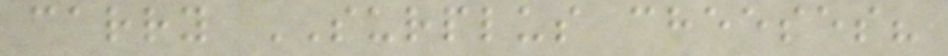carry SURPLUS cheeses?
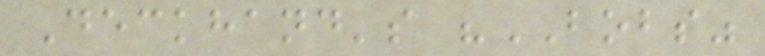Deckhand's "BOBS"
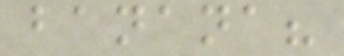banana?
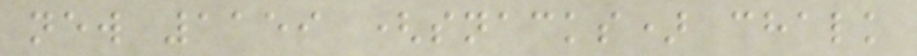new 1159 (snacks) chalk
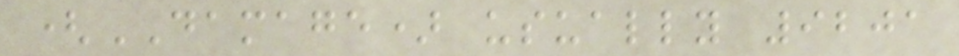(DAMAGE) usually 9201
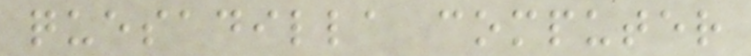quesadilla computer
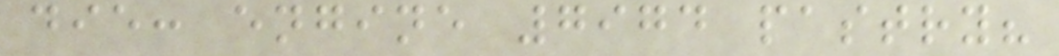die: engine 7974 pastry?
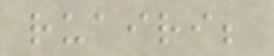ruairi;
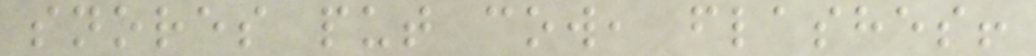snores put cow, flashes!
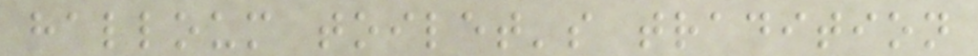halloum toilet's tradition
